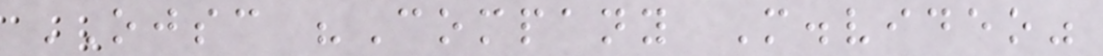OJSC "Company M.video"
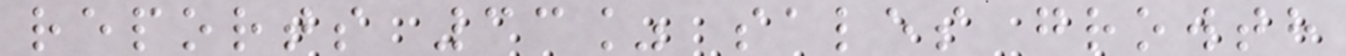reports 33% sales growth
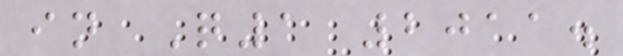in Q1 2011.
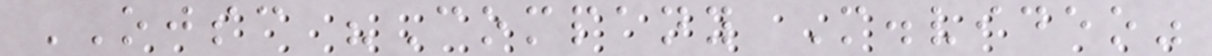OJSC "Company M.video"
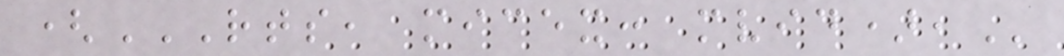(RTS, MICEX: MVID),
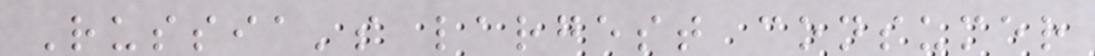Russia's largest consumer
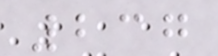237
